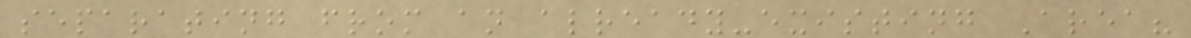separating from an already-existing Area?
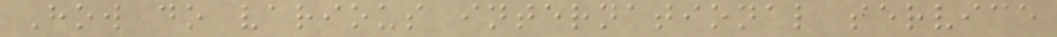How do various international service
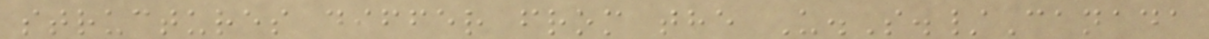structures differ from the U.S./Canada
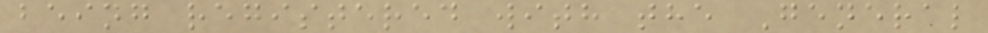being registered with the General
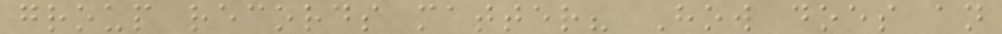group records matter? How does an
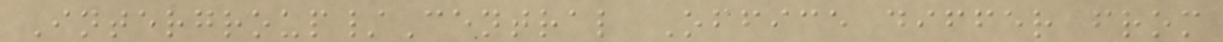Intergroup/Central Office differ from
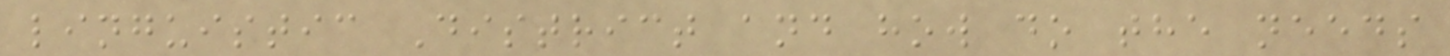linguistic District and how do the needs
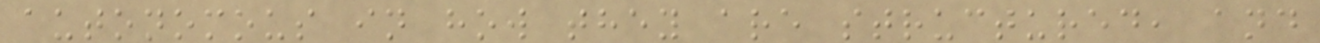autonomous in how they are structured, and
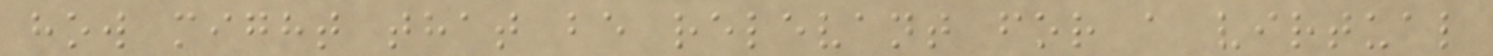how might that be relevant for a virtual
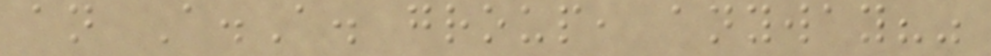an A.A. group, anyway?"
